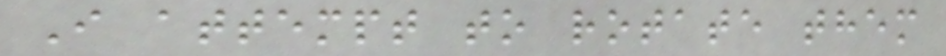I attempt to rotate them
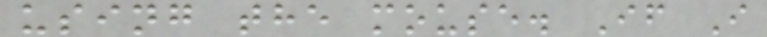using the mouse. If I
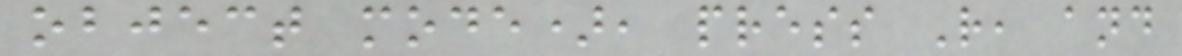object mode), press R, and
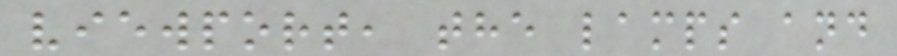viewport, the lamps and
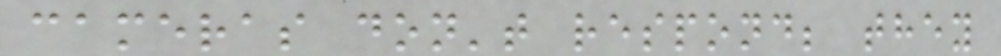cameras don't respond; they
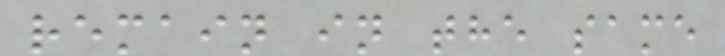remain in the same
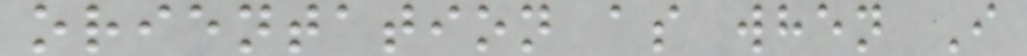orientation as when I
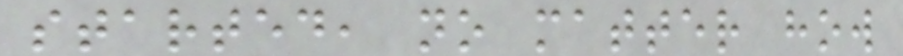started, no matter how
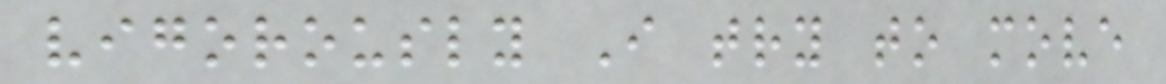vigorously I try to move
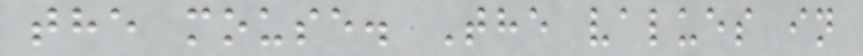the mouse. The values in
